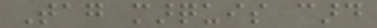Tag marquis card
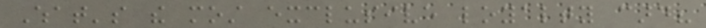What's the most exclusive loyalty card?
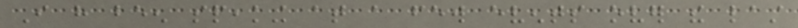I have been speaking at a few events over the last
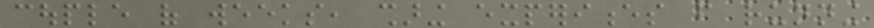couple of weeks, sharing experiences from running
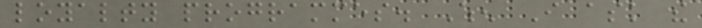loyalty programmes. When I ask the
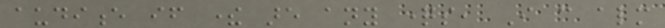audience if there are any questions, I can almost
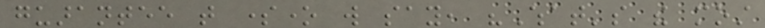guarantee that someone will say, "What's the most
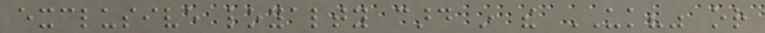exclusive loyalty card in the UK?" or
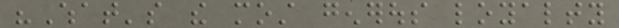"What's the most generous loyalty
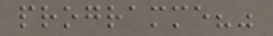programme?"
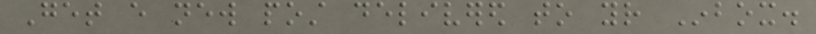Get every new post delivered to your Inbox.
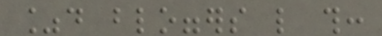%d bloggers like this:
